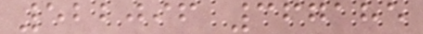522096 367185
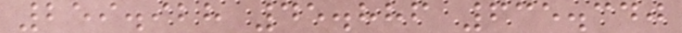259.928 45.886 635.340
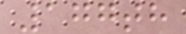177th
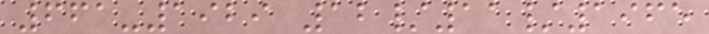661-1929 12/11/1965
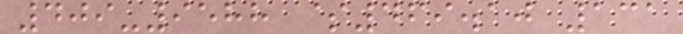409-9588 $469.10 131
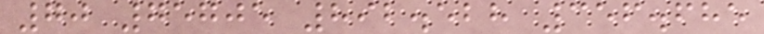70 75705 892.528 356.685
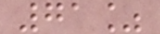71%
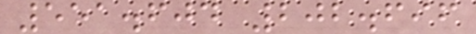551.604 202.696
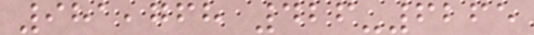981,768 426-6265
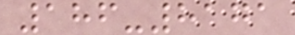186-8171
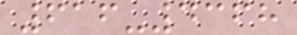616-4368
